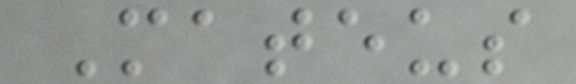Mateus
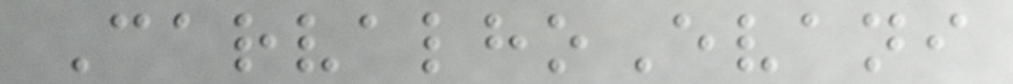CarvalhoEvani
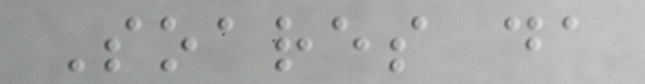Soares da
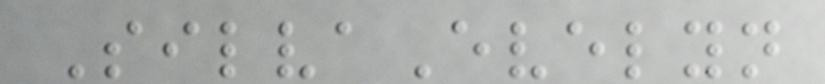SilvaEvelyn
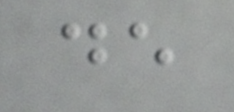de
